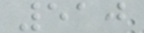510
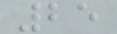25
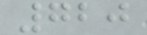720
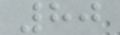80
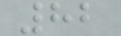82
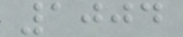1004
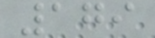179
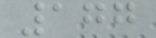177
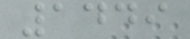1449
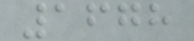1678
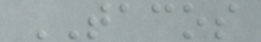TACOS
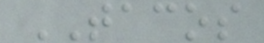TACOS
